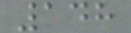148
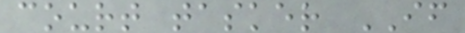court tasker IF
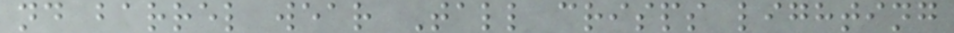nd barrel wear Tall crisps lighting
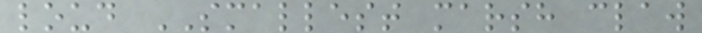loud SMALLEST marsh claw
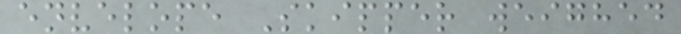envelope Skipper weighed
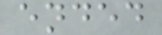ended
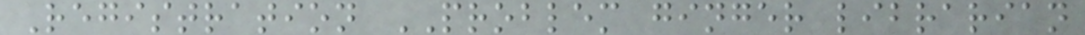Registration PROBLEM ginger librarian
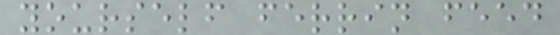yourself ferrin feed
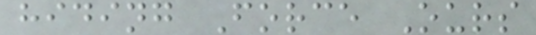hiding Force Ours
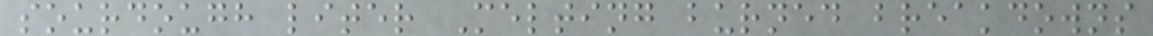sourdough liter Melting burned breakdowns
